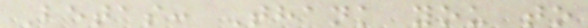Betas: Thank you to
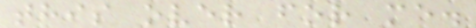this over for me.
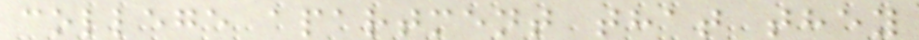college apartment that they
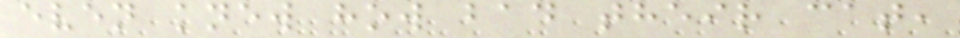even knew how bad their cat,
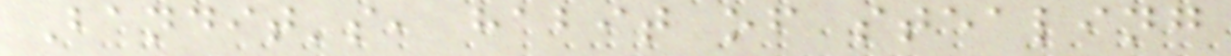Bandit's, habit of stealing
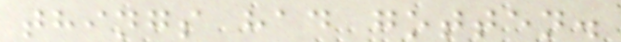things had gotten.
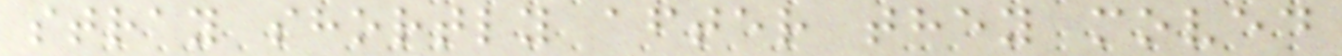stray shortly after they moved
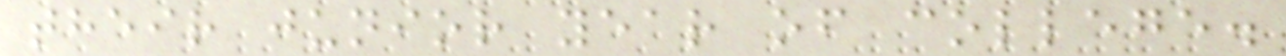their junior year of college.
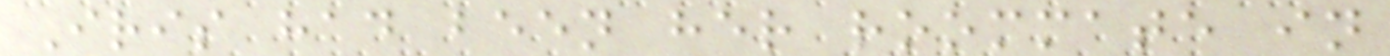Iris had been her roommate in
